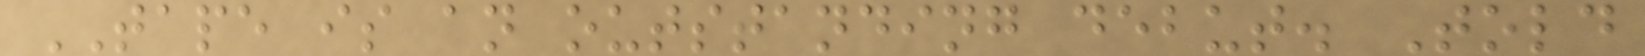TAPE is an outstanding debut. Told
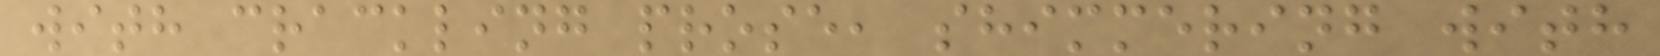with crackling prose, shimmering with
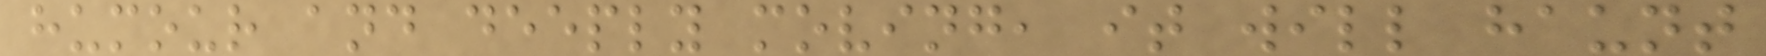humour and deeply moving, it will haunt
